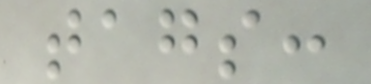tags:
